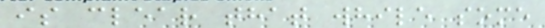is clear that while some
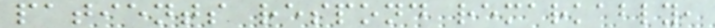patients respond remarkably,
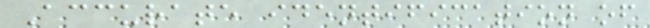Accurate identification of
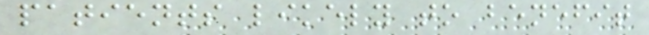patients likely to benefit
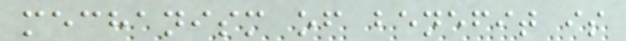mechanism of benefit is
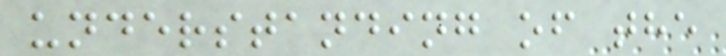understanding of the
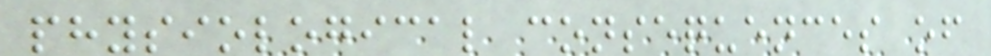physiological consequences of
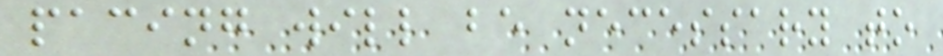pacing will be necessary to
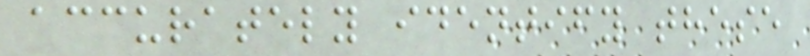accurately identify these
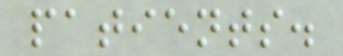patients.
